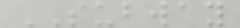SUBWAY
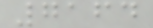7164
